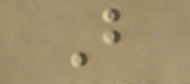But
